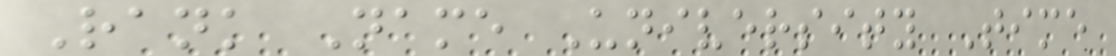Rank Name University Time
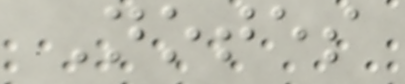Notes
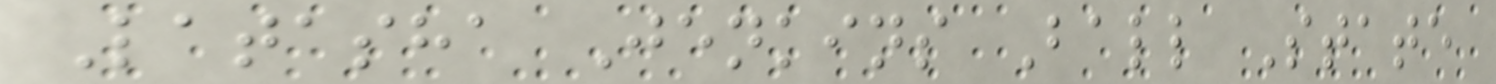Latasha Jenkins Ball State
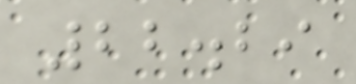22.29
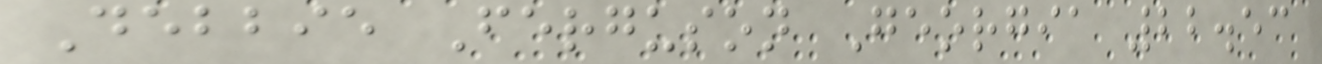Debbie Ferguson Georgia 22.53
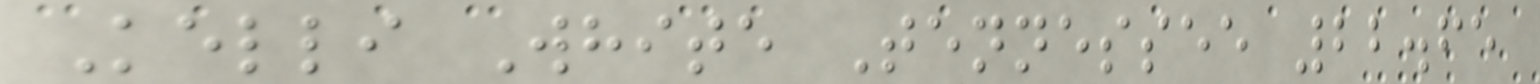Kelli White Tennessee 22.65
